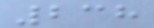238
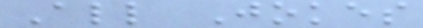All Jokes
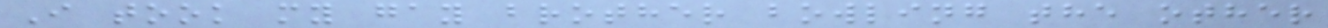I took my gay brother bowling the other
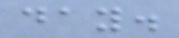day.
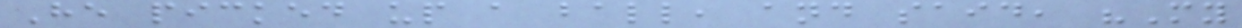He picked up a ball, and said, "My
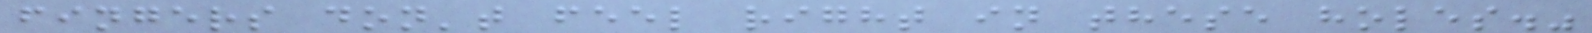fingers don't feel right in these holes."
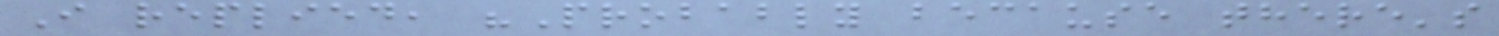I replied, "Probably because there's
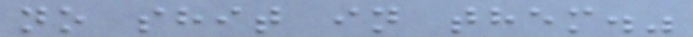no shit in them."
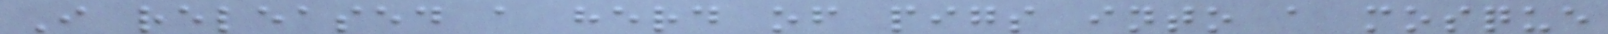I released a herd of pigs into a mosque
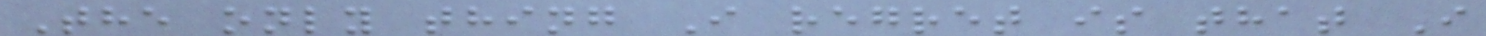The only thing I regret is that I
